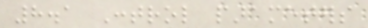8.1 Control parameters
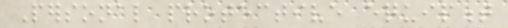Personal protective equipment
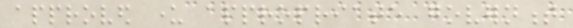approved under appropriate government
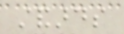standards
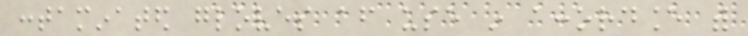contaminated gloves after use in accordance with
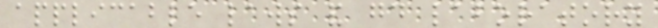applicable laws and good laboratory
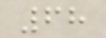68
